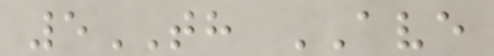5TH AVE
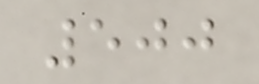500
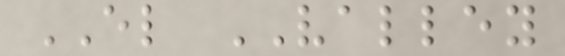EL VALLEY
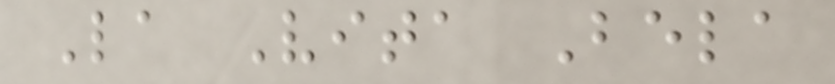La Vita Bela
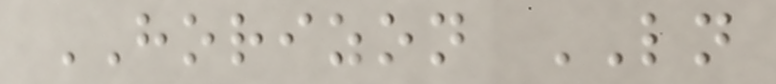HORIZON LN
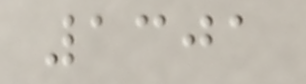1301
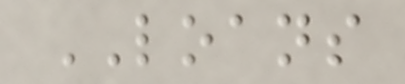LOANS
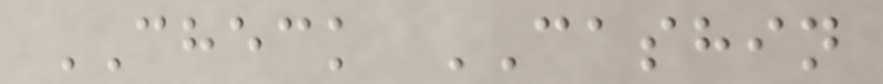CHECK CASHIN
